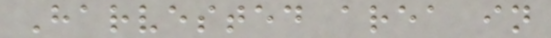Harvested area in
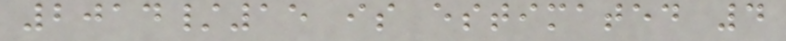2014/15 is estimated 4
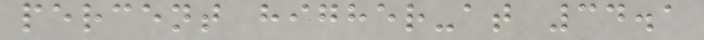percent higher-at 34.1
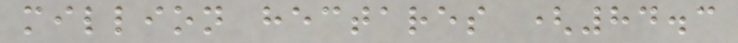million hectares (84.3
